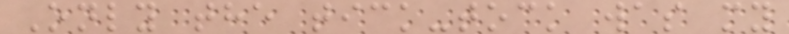Only the tick-tock was my
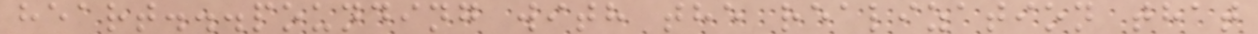heart...pounding with the realization that
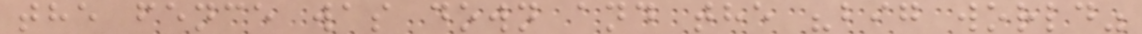the fence was down and the "big world"
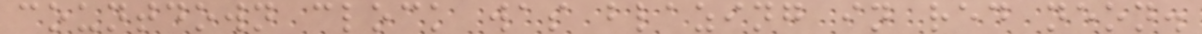countdown clock was blazing in red neon.
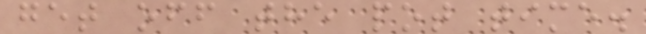get off the pot time.
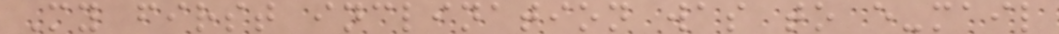My first inclination was to e-mail
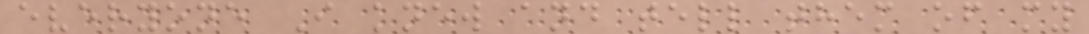everyone I knew and tell them of my
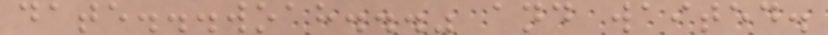date...woah..." and waited.
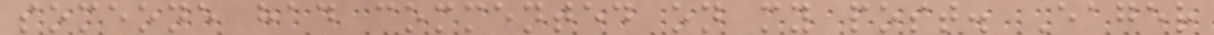someone had commented on my post. Eager
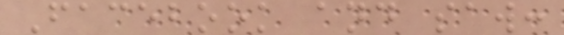Facebook and saw:
